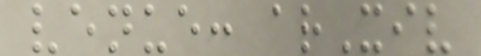venue: arXiv
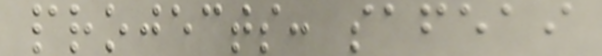projects: safeai
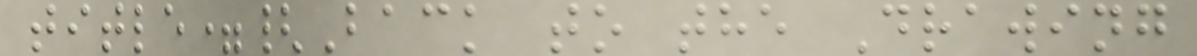title={Back to the Drawing
